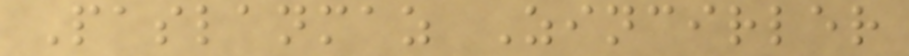Paslanmaz Zincirler
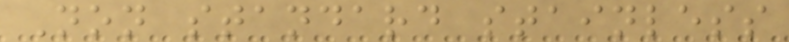Non standard stainless
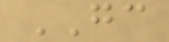GC
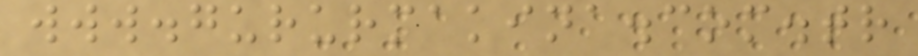www.gururmakina.com.tr
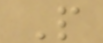P
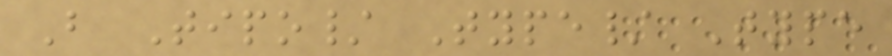B Tipo/ Type/ Type
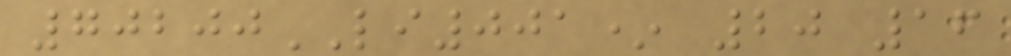70200LI001* 20 16
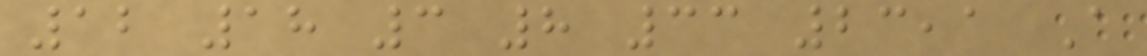12 18 3 8 33 23,1 A
